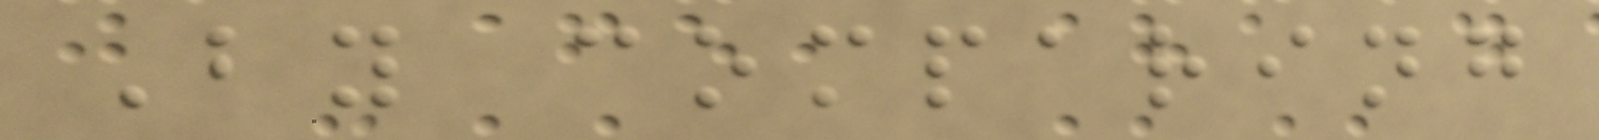By comparing
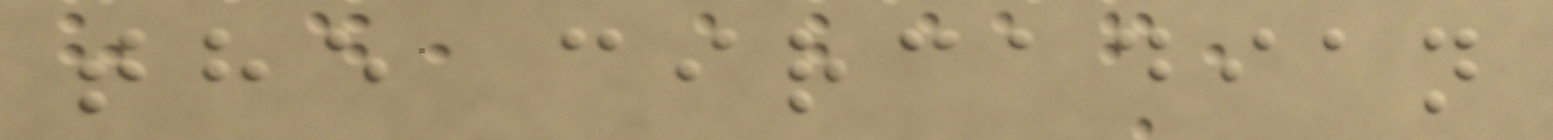the circadian
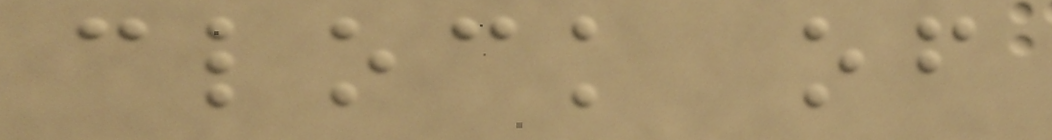clock of
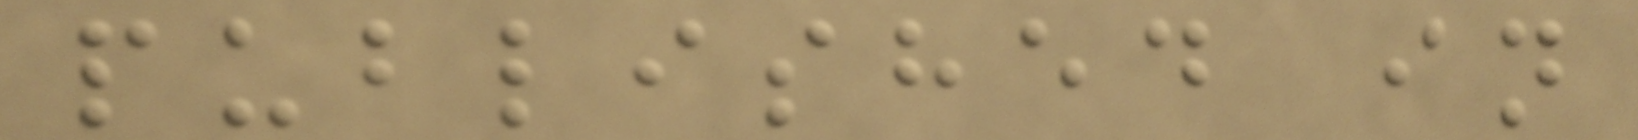published in
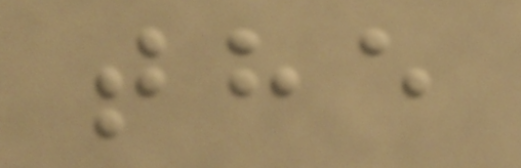the
